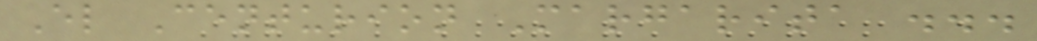El Centurion Margarita ...
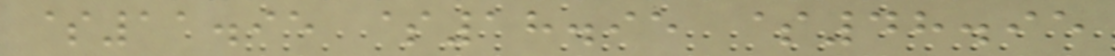$11.95 $18.95 $48.95
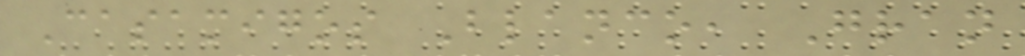Casamigos Blanco, Gran
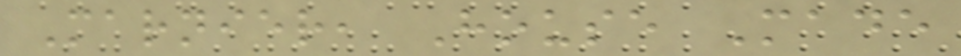Marnier, House Made
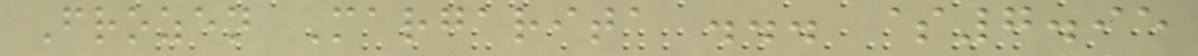Frozen Margarita ... $7.95
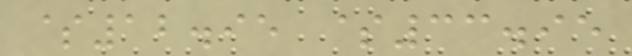$12.95 $33.95
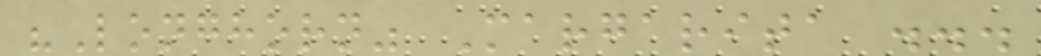"Longhorn" Margarita ...
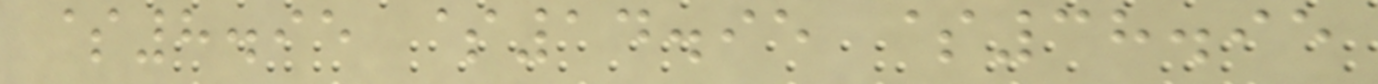$8.95 $14.95 $38.95
